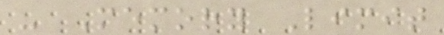- Memory Limit
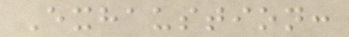Exhaustion:
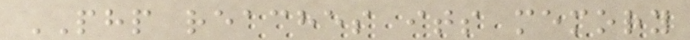PHP reaches its memory
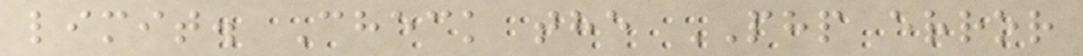limit. Check the PHP error
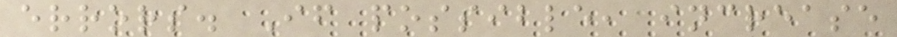errors. If possible, increase
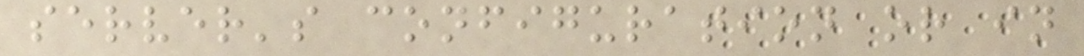server's configuration or in
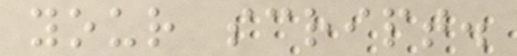your script.
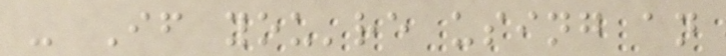- If you're using an
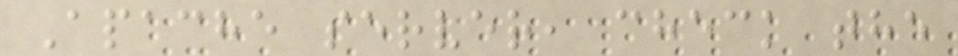Apache server, check the
